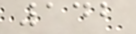142
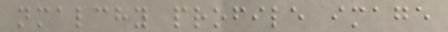nmalchy profile image
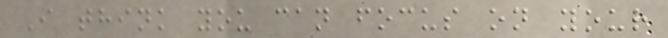I think you can focus on your
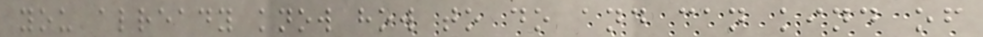you already know how to do and can kind of
